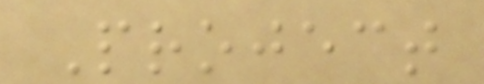Project
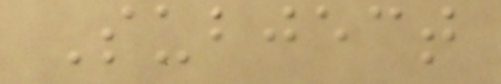Subject
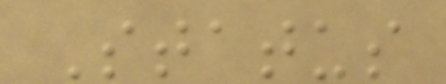Status
